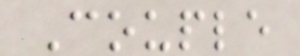Couple
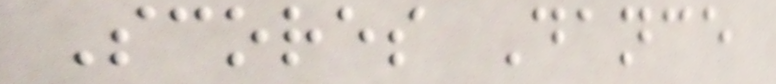Scores Dance
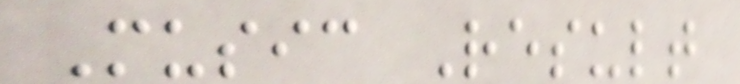Music Result
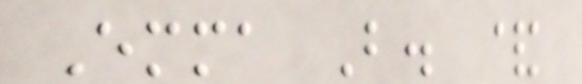Emma B. &
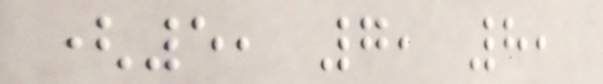(5, 7, 8,
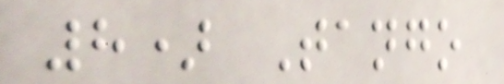8) Tango
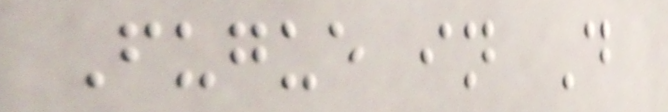Fugue in D
